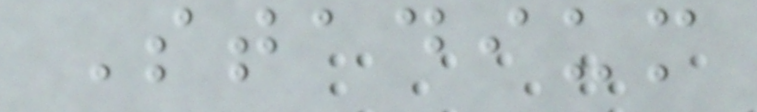Stadium
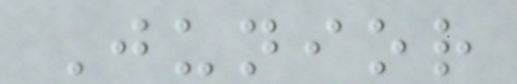Junior
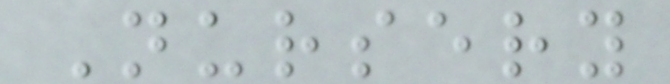Nursery
